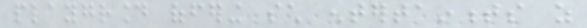playground offering such entertainments as
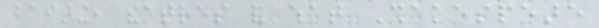baiting, theatres and what Shakespeare
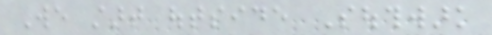We start outside Southwark
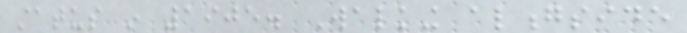status in 1905. Walking alongside
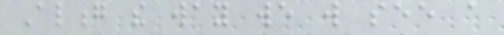Along the way we will see a
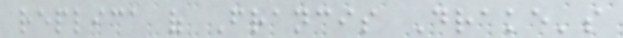replica of Francis Drake's
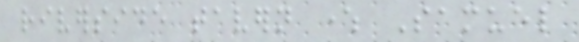riverside tavern where Samuel
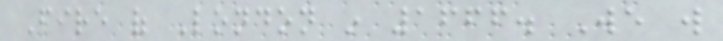Fire of London in 1666. We will
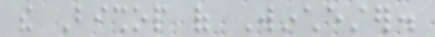the Bishop of Winchester.
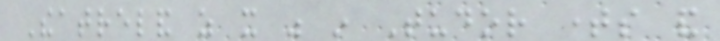Theatreland as it was in Tudor times and
